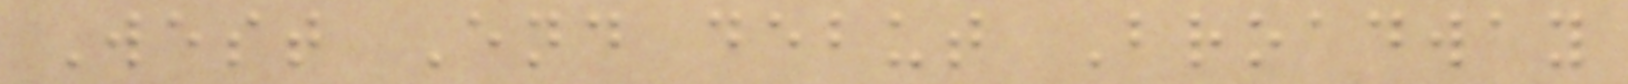West End debut Broadway
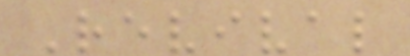Revival
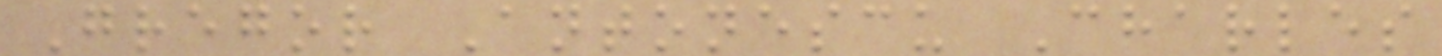Gregor Antonescu Charles
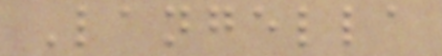Langella
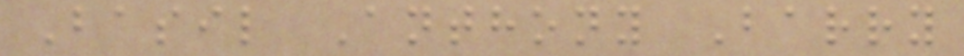Basil Anthony Barry
